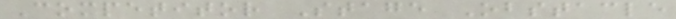Competitor Stage Obstacle
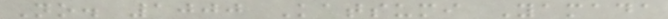No. 1000 Katsumi Yamada
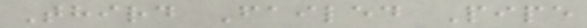Third Failed Pipe
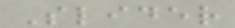Slider
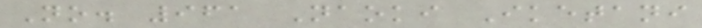No. 961 Naoki Iketani
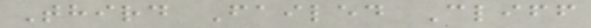Third Failed Cliff
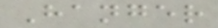Hanger
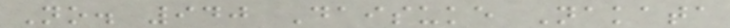No. 940 Daisuke Nakata
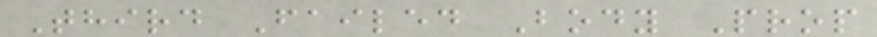Third Failed Body Prop
